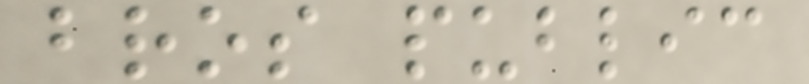bros public
